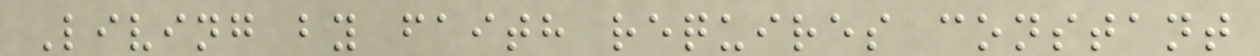Living by faith requires constant
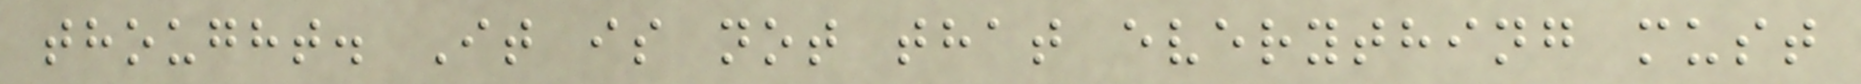thought. It is not that everything must
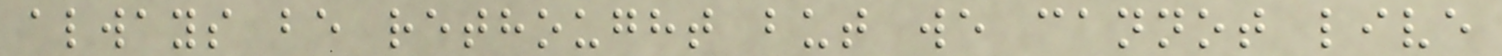always be rethought but we cannot live
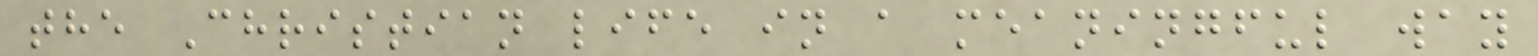the Christian life in a meaningful way
